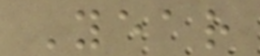Year
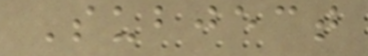Subject
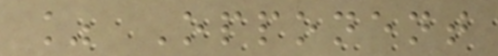% Opponent
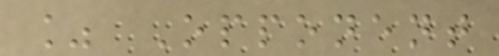% Opponent
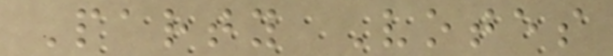Party Votes
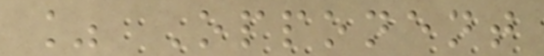% Opponent
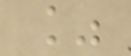%
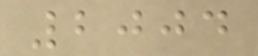2004
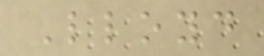Lloyd
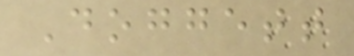Doggett
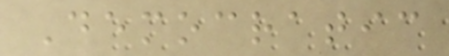Democratic
